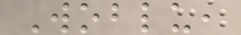Woblu,
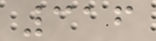316
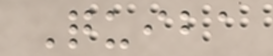Quiba
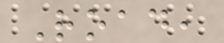Road,
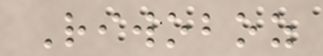Riwoboz
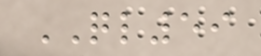QL59
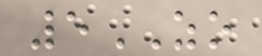5ZO
